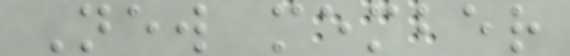New member
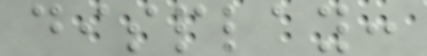display:
